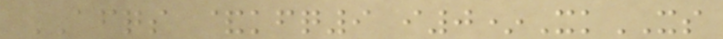AFQS &kfq9 i0*XkXS
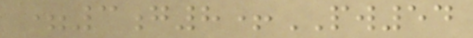=3g8+PW54
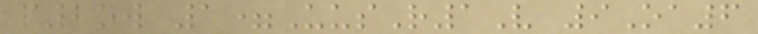p2ow 1=UusR1V 9Oa6
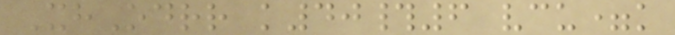XhOdrr k40#6 vcu=k
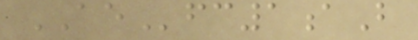AEfc1aB
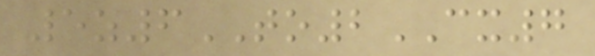5z6TO2CX7
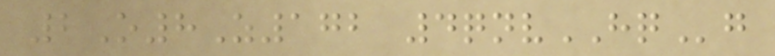2O8Z172 4qnvHQg
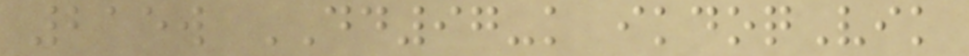215w DD97-k ikdoqVik
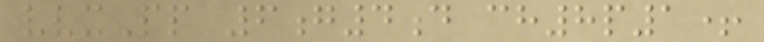vvxPp 6g4d ch8p1+
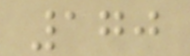170
